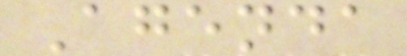Agenda
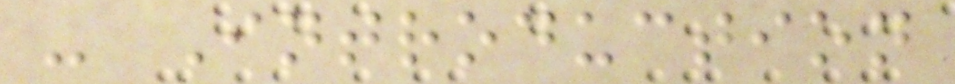- Introduction
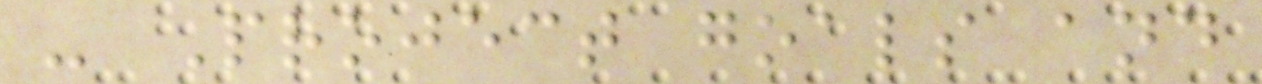- Project goals and
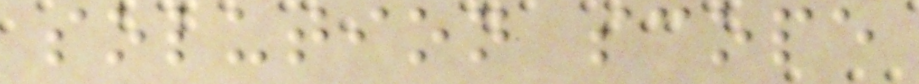solution scope
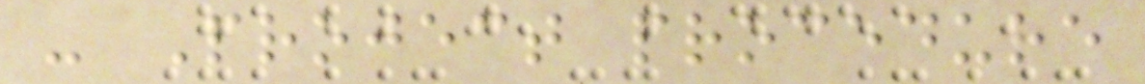- Project procedure
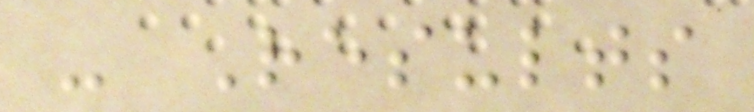- Results
